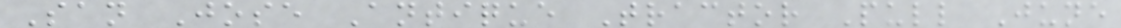San Jose Antique Tractor Pull June
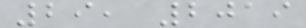29, 2019
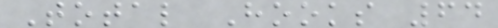Total Hooks 64
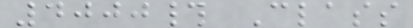4000# Class
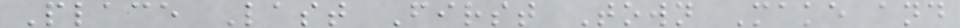Place Last First Town Make and
